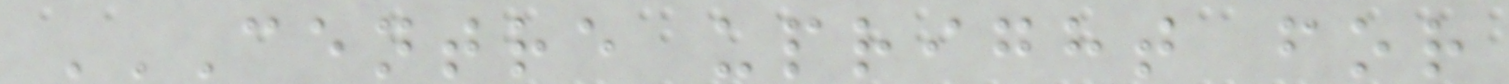CENTRE UPRIGHT FOR
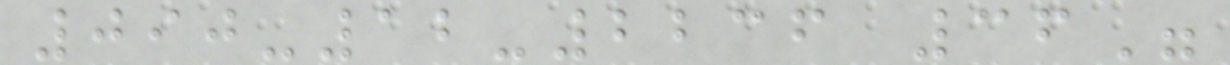090-12-2236 36"
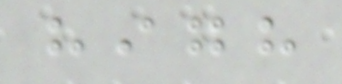high
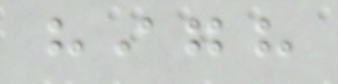high
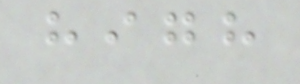high
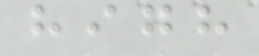high
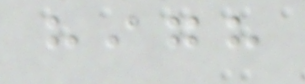high
